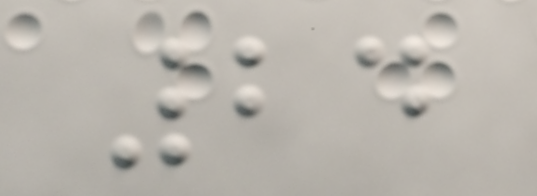24
